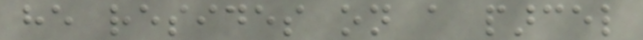he resides on a parcel
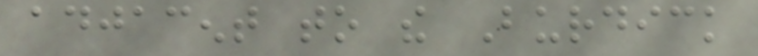adjacent to the Burdick
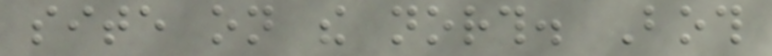site on the north. Both
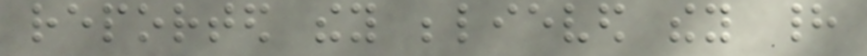reported they believed they had
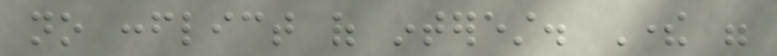no conflict of interest. There were
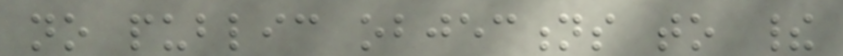no public objections to their
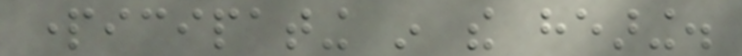participating in the hearing.
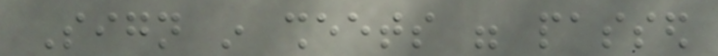Sign in sheets were passed
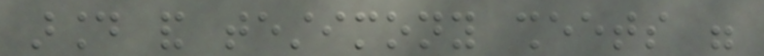around and testimony sheets were
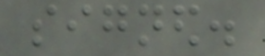signed.
